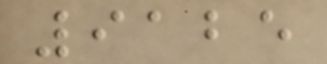9125
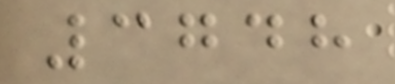3748
